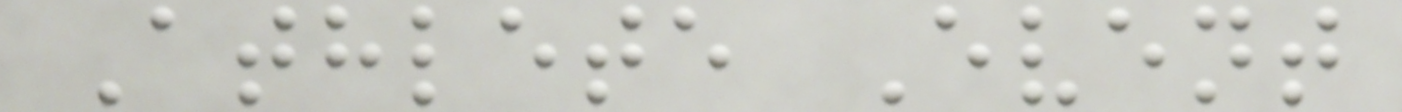Athlete Event
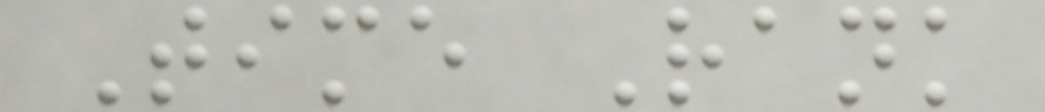Time Rank
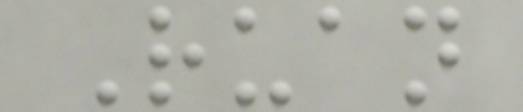Ruan
